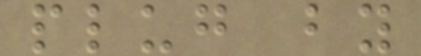plug by
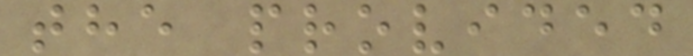the provided
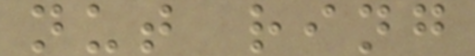nut ring
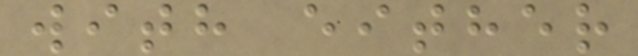with either
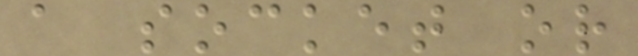a socket or
